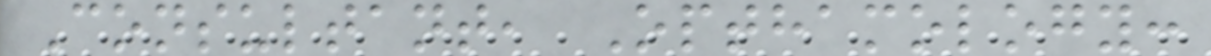Consultant, Opthamology:
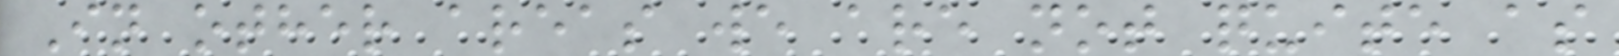In other areas we are not quite as
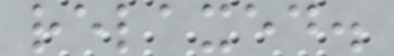relaxed.
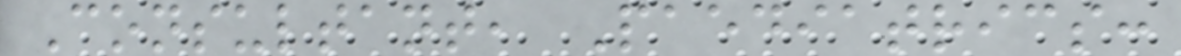Consultant, Paediatrics:
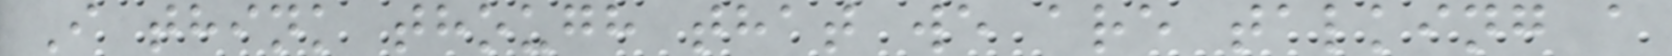I think though that we are talking a
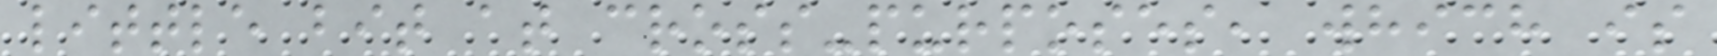little bit at cross-purposes, which is
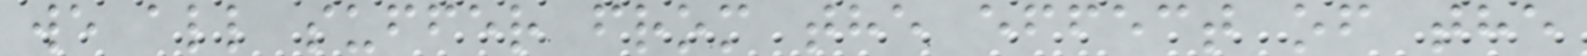we all suffer from the effect of the
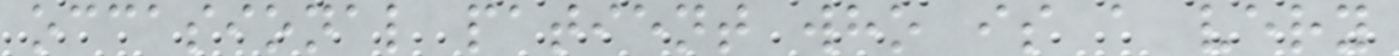occasional patient who is a very
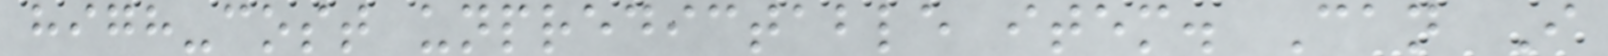high-cost unpredictable item. Can I
